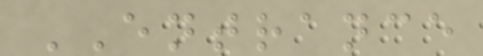ENTRANCE
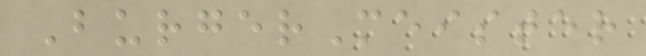BurgerMeister
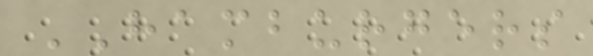HAMBURGERS
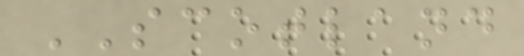SCOTLAND
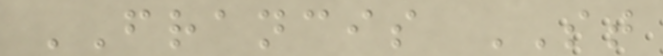FRANCIS ST
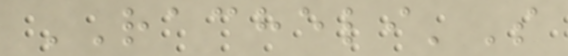RACHELI'S
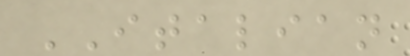ITALIAN
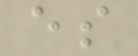es
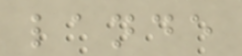lande
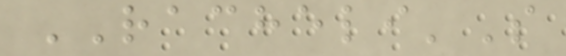RACHELI'S
